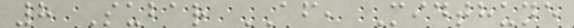8 Subar AF, Midthune
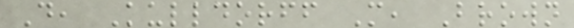D, Kulldorff M, Brown
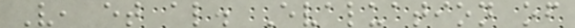V, et al. Evaluation of
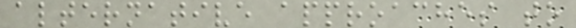alternative approaches to
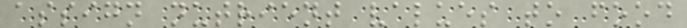assign nutrient values to food
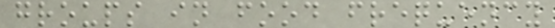groups in food frequency
